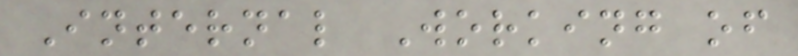Internal Working of
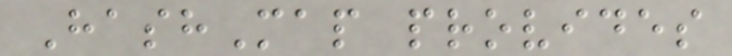HashMap provides
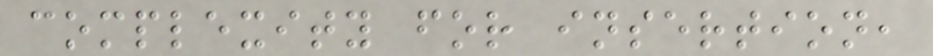complexity for insertion,
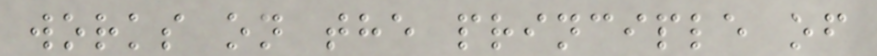works on the principle of
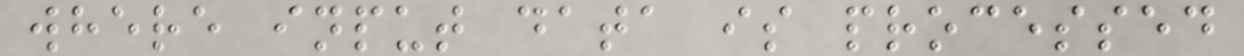where input data is processed
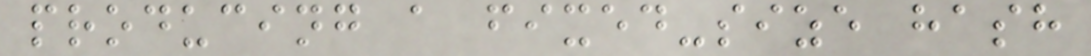producing a fixed-size hash
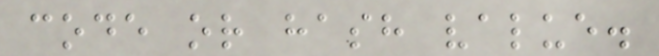code or hash value.
